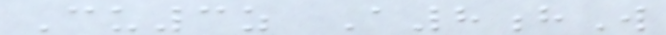Cu3z A8hW
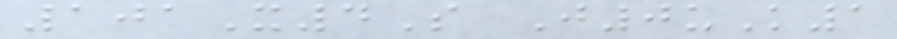101X4S J0uK1
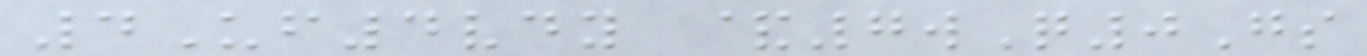4Uf4vdy &7wQ0Gs
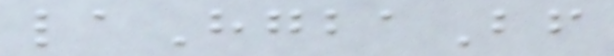laHgbaBf
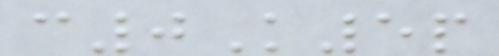c0K5p
